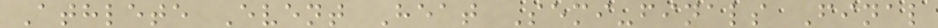Athlete Event Heat Semi-finals Final
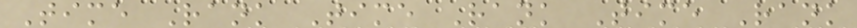Time Rank Time Rank Time Rank
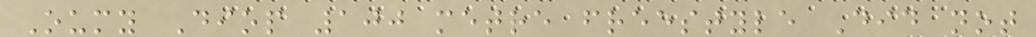Oumy Diop 100 metre freestyle Did not
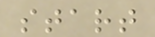start
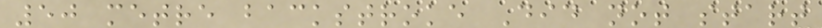50 metre backstroke Did not start
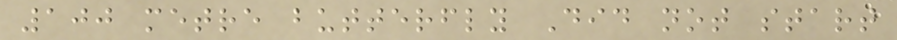100 metre butterfly Did not start
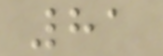81
